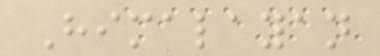Himalayan
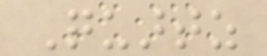Quartz
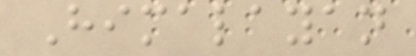Himalayan
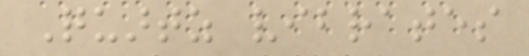Quartz vibrates
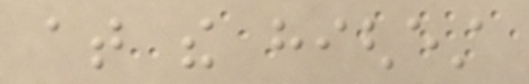at the highest
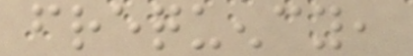frequency,
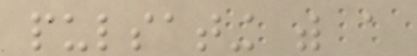pulsating with a
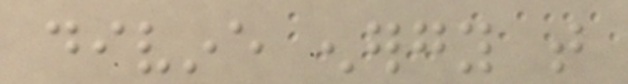divine energy that
